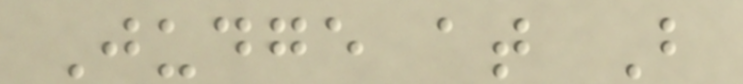Judge at B
